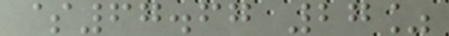$67.67 27%
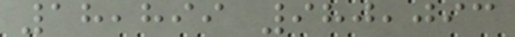18,899 980,093
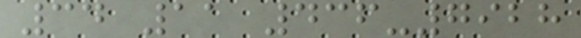34 11 436-7928
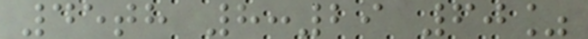45th 8:29 60%
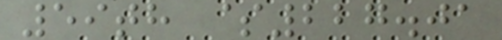59th $227.01
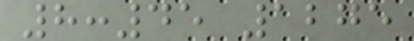8:45 1275
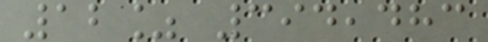12% 394,483
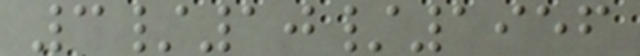3/10/1956
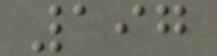197
